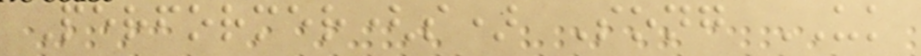Performer(s) Song UK
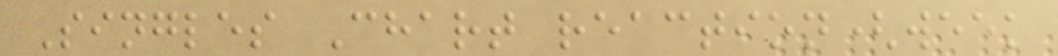Singles Chart reaction(week
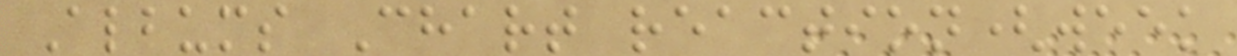Albums Chart reaction(week
